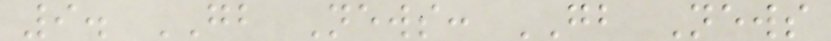9. GB News: GB News
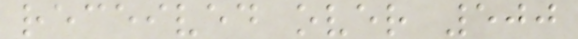received over 500
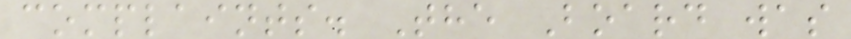complaints. The Board was
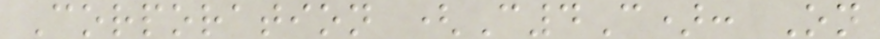Corporation (C4C): On
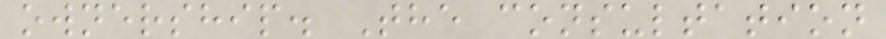ownership. The consultation
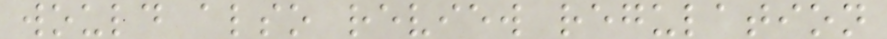would also review regulation
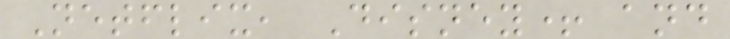Netflix, Disney+ and
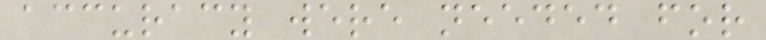accuracy were needed for
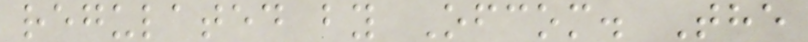regulated by Ofcom. The
